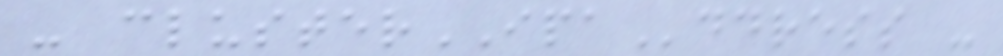- clusterIPAddress -
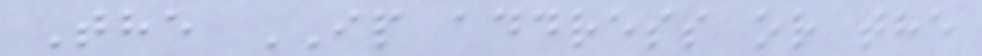The IP address or the
